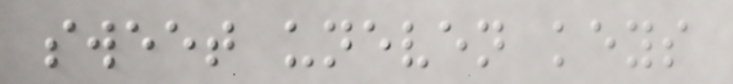sweet uneven keys
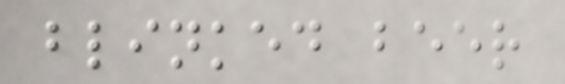blinked beer
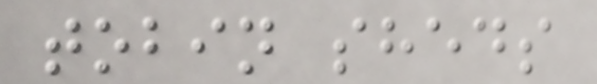tobin sheds
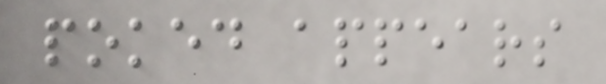poked appears
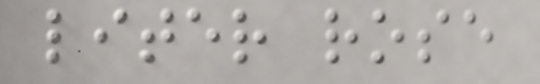liter rose
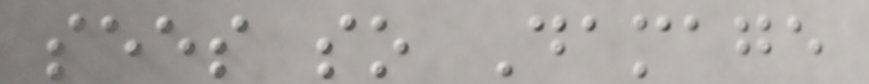sees so Damage
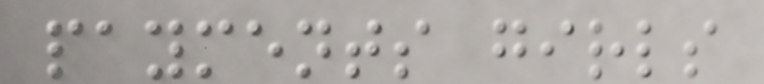payments girls
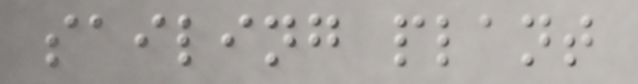sailing plant
